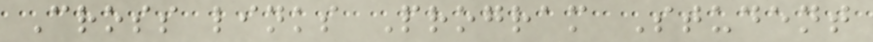Cross links Program Student
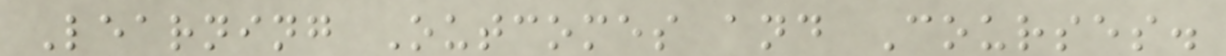Learning Outcomes and Courses.
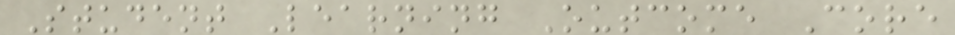Student Learning Outcome Core
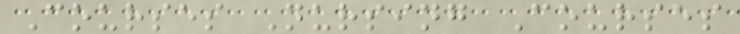Courses Nursing Courses
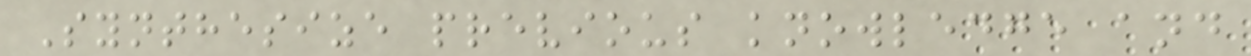Synthesize previous knowledge and
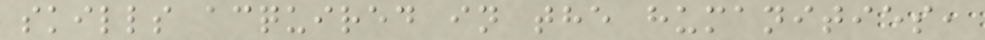skills acquired in the humanities,
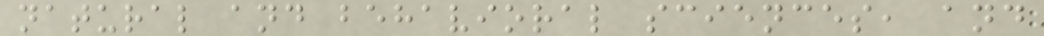natural and behavioral sciences, and
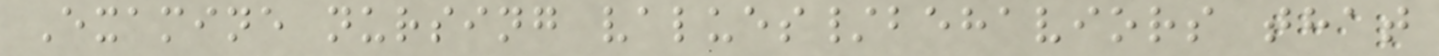Examine nursing values/behaviors that
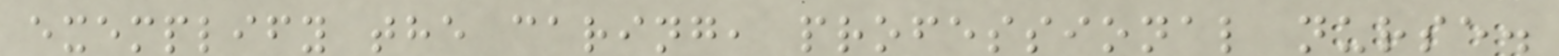exemplify the caring, professional nurse.
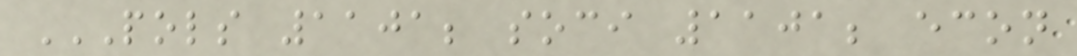POLS 1101; SOCI 1101; ECON
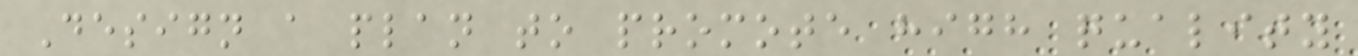Design a plan to promote high quality
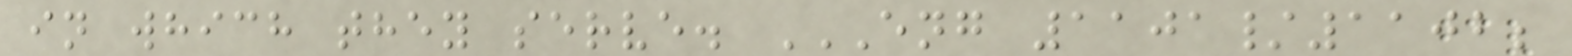in which they serve. ENG 1101/1102;
